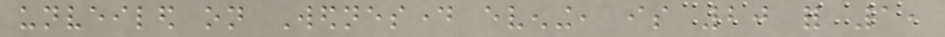unveiled on Wednesday evening, is 20 for 1,
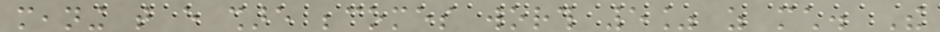meaning that every share becomes worth 5% as much. The
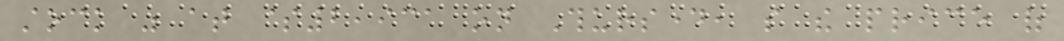stock was at $2,931 on Thursday, so the price of
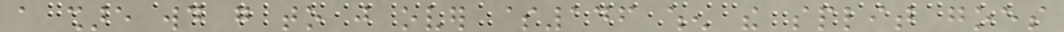a share would go to just over $146 when the split goes
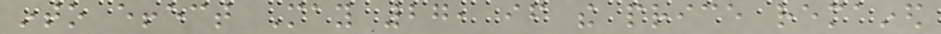into effect May 27, if the price remained
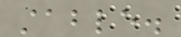stable.
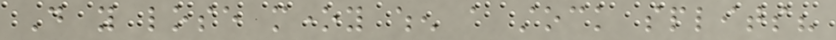Do you lose money when a stock splits?
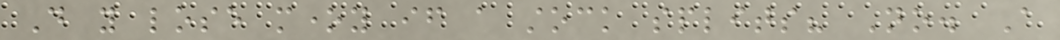Do you lose money if a stock splits? No. A
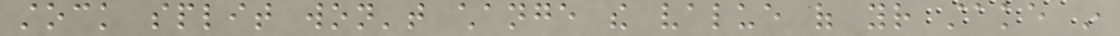stock split won't change the value of your stake in
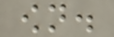own.
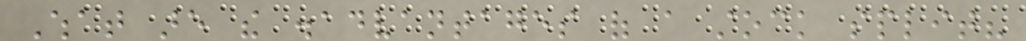What are the disadvantages of a stock split?
